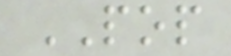POP
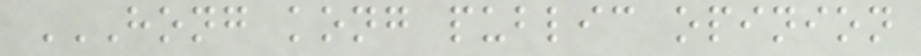HONG KONG PUBLIC OPINION
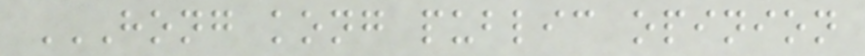HONG KONG PUBLIC OPINION
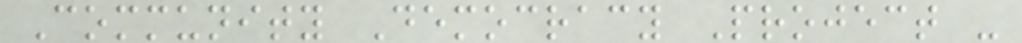Community Democracy Project -
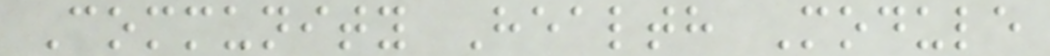Community Health Module
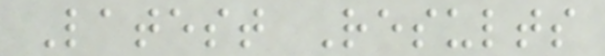Latest Results
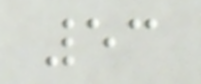53
